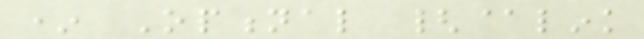* Optional {@link
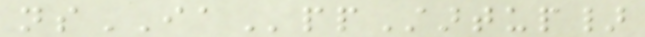nsIAppStartup}
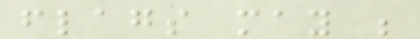flags may be
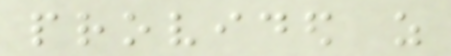provided as
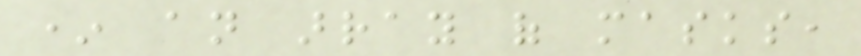* an array of masks,
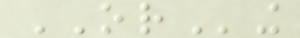ORing
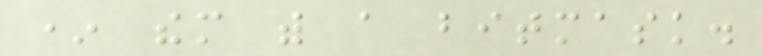* them with a bitmask.
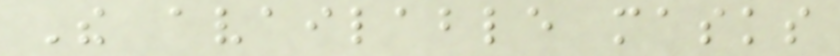The available masks
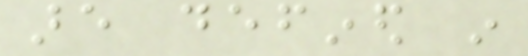are defined in
